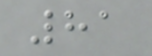81
